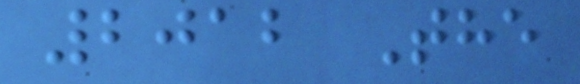2012 The
